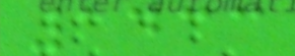1433
